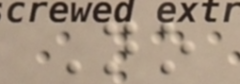No
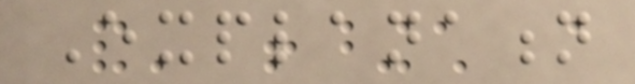Explanation
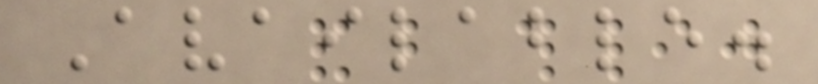Available.
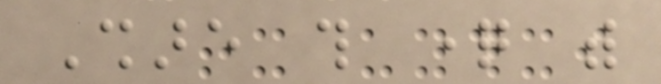Share this question with
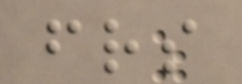friends
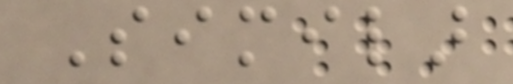Similar
